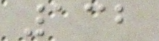132
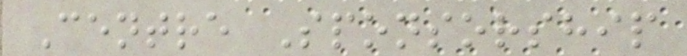Centre Sponsorship
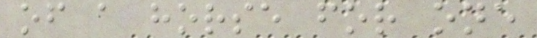of a horse for one
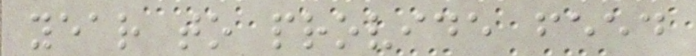year to provide feed
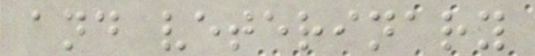and veterinary
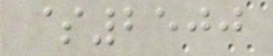$2500
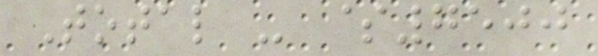Total - $7500
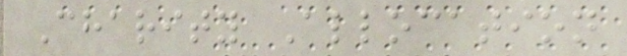Charity Allocation
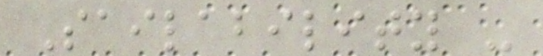Sailability -
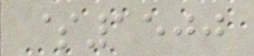$1500
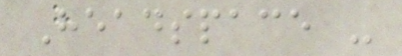Headspace -
